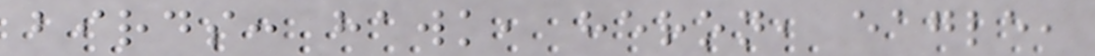birds: hawk, heron, eagle,
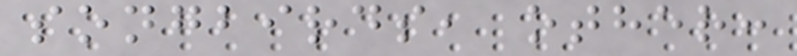songbirds, other:
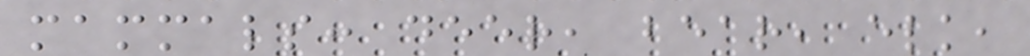mammals: deer, bear, elk,
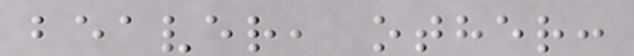beaver, other:
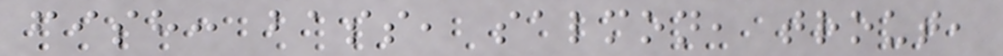fish: bass, salmon, trout,
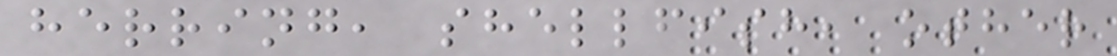herring, shellfish, other
